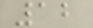12
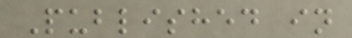Published in
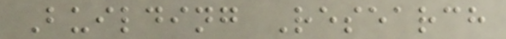Building Research
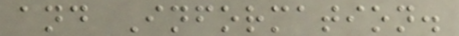and Information.
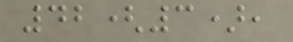42(3),
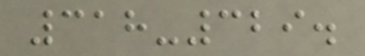318-329.
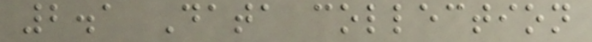2.1 Data collection
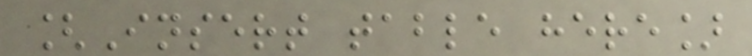[Insert table here]
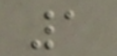1
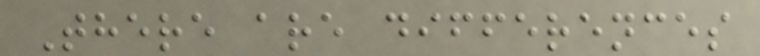There are differences
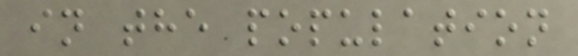in the population
